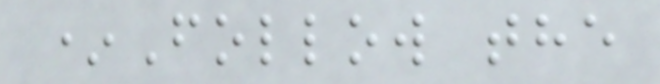*Follow the
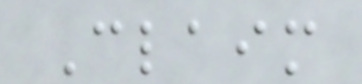Claim
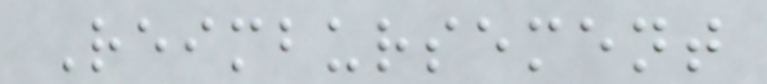Reimbursement
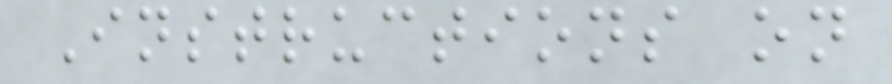Instructions on
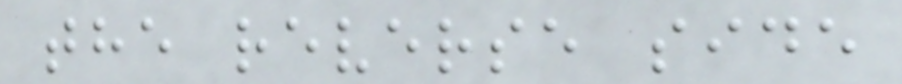the reverse side
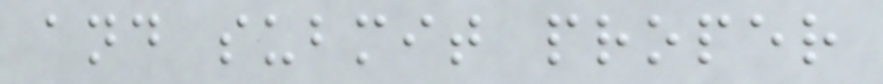and submit proper
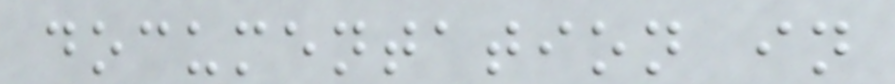documentation in
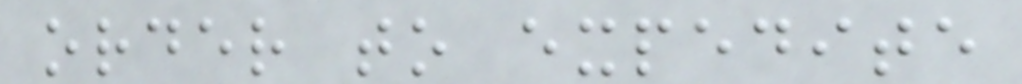order to expedite
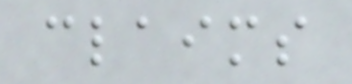claims
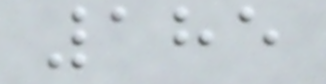185
